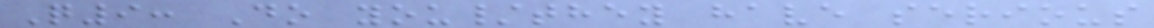Q9: Do you/they have serious
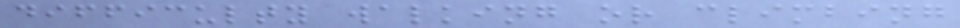difficulty walking or climbing
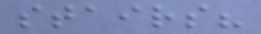stairs?
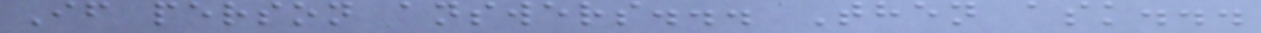If person answers... Then ask...
